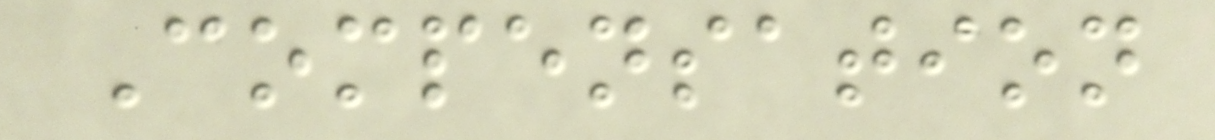Compensation
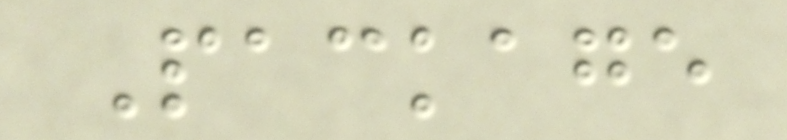Package
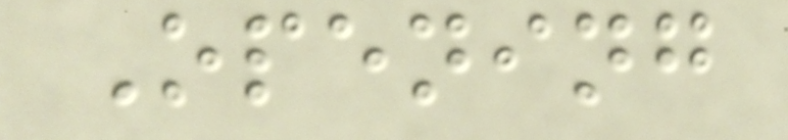Opening
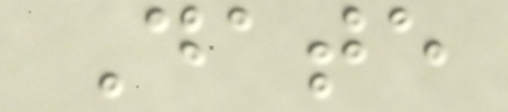Date
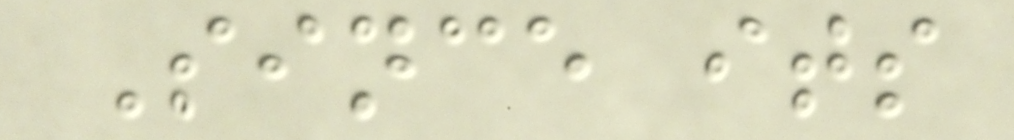Since its
